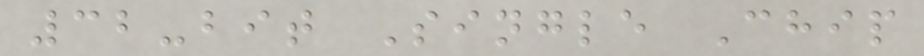32-bit Single Chip
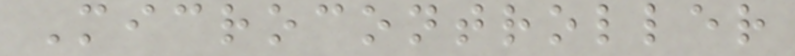Microcontroller
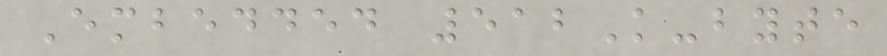Embedded 512K-byte
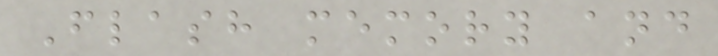Flash memory and
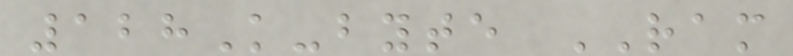128K-byte RAM
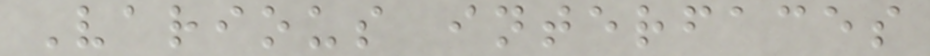Various interfaces
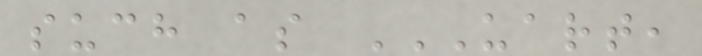such as UART,
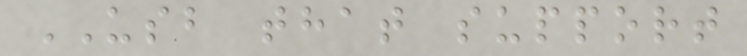USB that support
